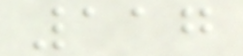117
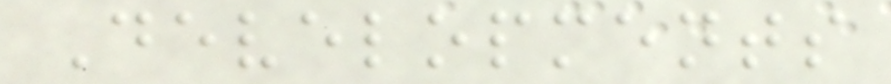Developments
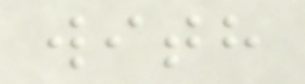with
